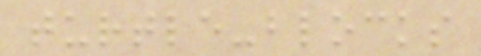turtle-blocks
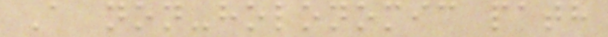A non-holonomic path
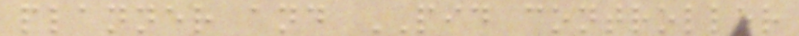planner and PID controller
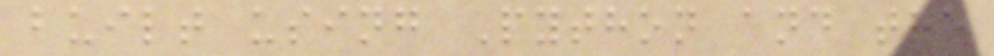built using Python and the
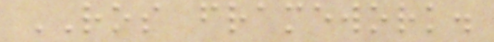ROS framework.
